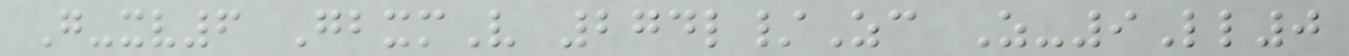G-xv6 GbxmV 274l/Zc Z-9Ll0
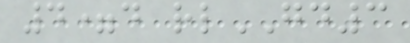4=d rlGD3
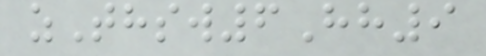zThsw6Hh9
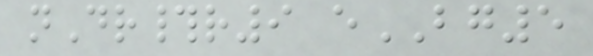nDr#r9 eBG5
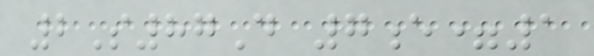2S87D 7e=1
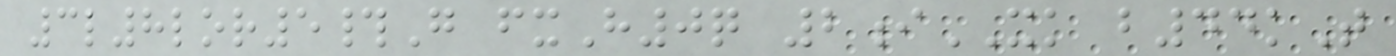3l8lor5#G fxH0q 2iXK b44kT
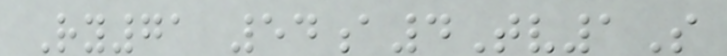Ry71 54a4Tv1S
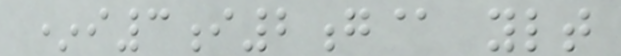*i3i2g@ ylt
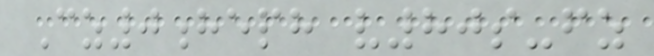Cz0heph v80s-fz
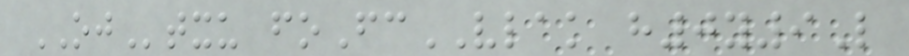OJtxu foFcVLAK h0y9L
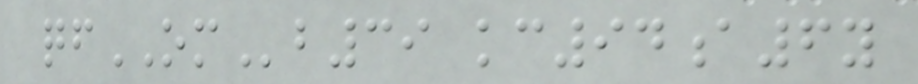qfOMb39 kc94a6y
